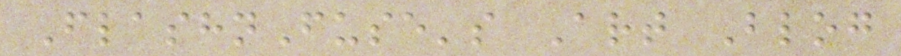FlashnFuse's Art Blog
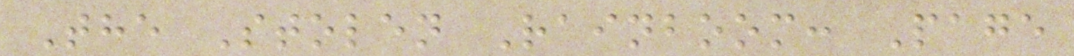The Stolen Rainboom: Page
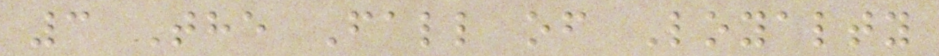3 The Fall of Loyalty
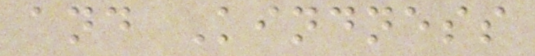and Kindness
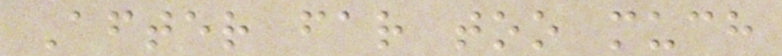After far too much
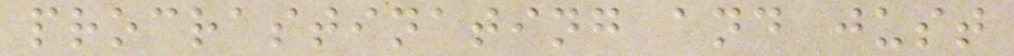procrastinating and just
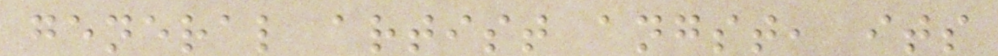general artist angst, its
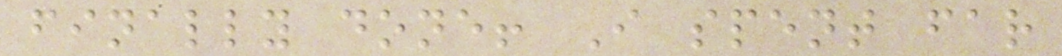finally done! I spent far
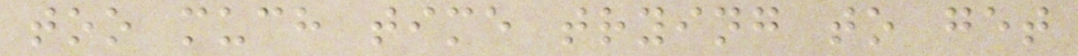too much time trying to get
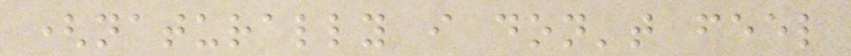(naturally i don't feel
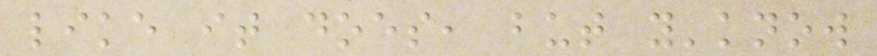like it does, but y'know
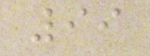99
